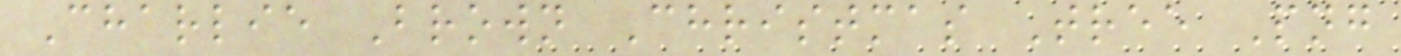Charlie Brown Christmas Tree Png
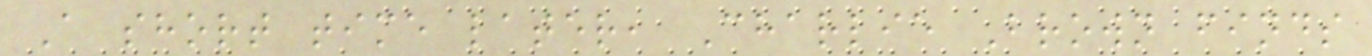A short time later, Charlie Brown finds
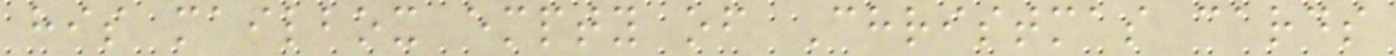his mailbox empty of Christmas cards
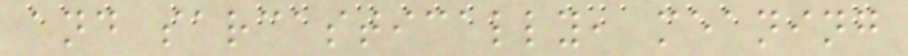and sarcastically, meaning
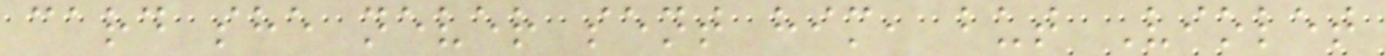card she never sent him, but Violet
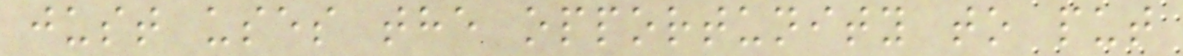just uses the opportunity to put
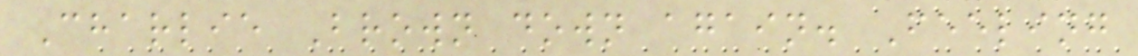Charlie Brown down again. Feeling
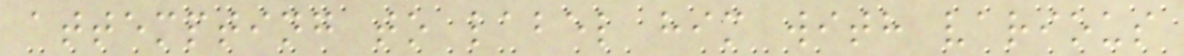attempting to label him with various
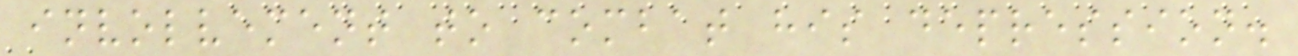involvement to combat his depression.
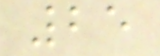25
